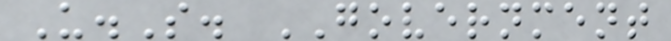U.S. GOVERNMENT
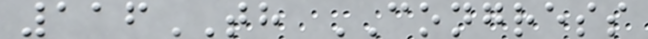116TH CONGRESS
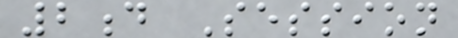2d Session
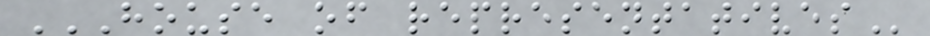HOUSE OF REPRESENTATIVES
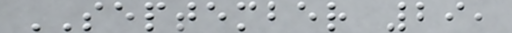SEPTEMBER 29,
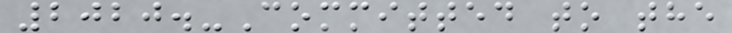2020.-Committed to the
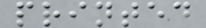printed
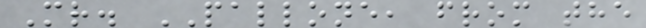Mr. PALLONE, from the
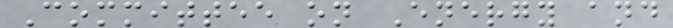Committee on Energy and
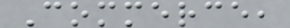Commerce,
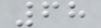68
